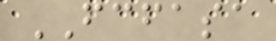FCFASA
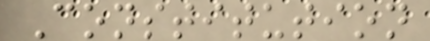Constitution
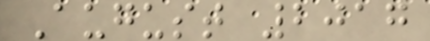August 2017
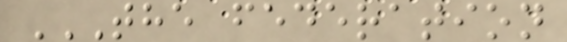THE FEDERATION
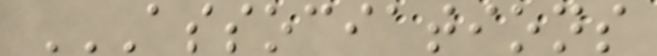ASSOCIATIONS
